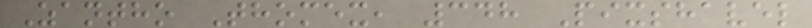Zantho Thomex, 348 Pixshavel
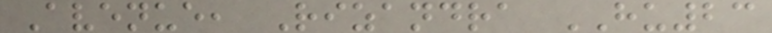Avenue, Rizandra HU23
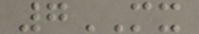7MX
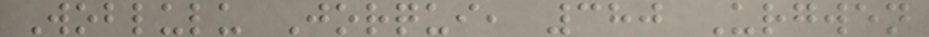Woblulu Jorqui, 380 Urgwen
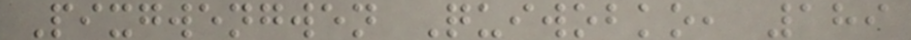Pixgwengwen Quiwobko, 189
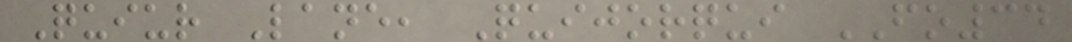Quiur Lane, Quijorqui FO34
